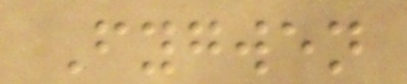Fygwen
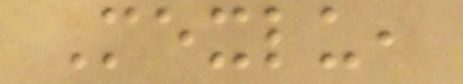Mexlu,
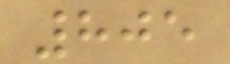805
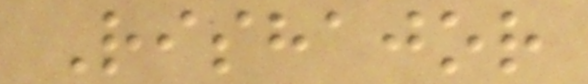Rishajor
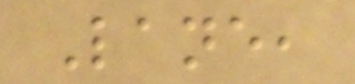Lane,
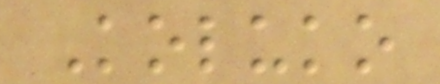Koluko
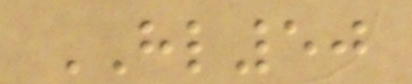HL50
